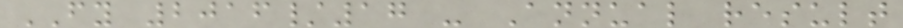FY 2016/17 - Annual result
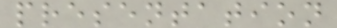presentation
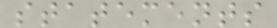statements
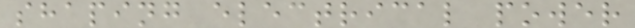shaping electrical power
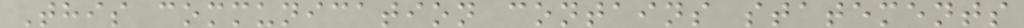This communication contains statements
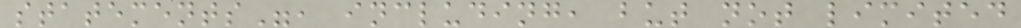statements", including, but not limited
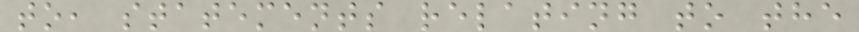to, statements relating to the
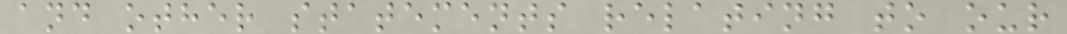and other statements relating to our
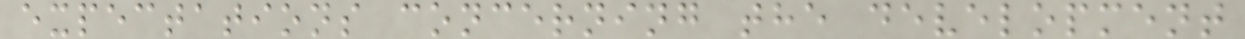expectations concerning the development
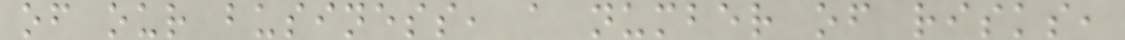of our business, a number of risks,
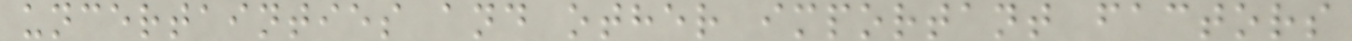uncertainties and other important factors
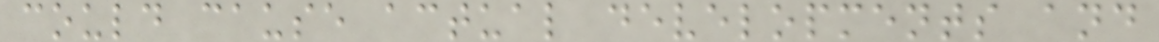could cause actual developments and
